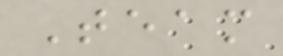Team
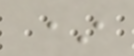*
